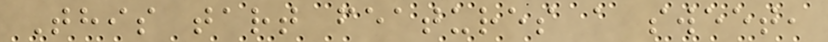This tart features a sweet,
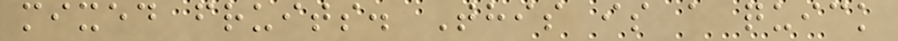mixed fruits. This is a quick
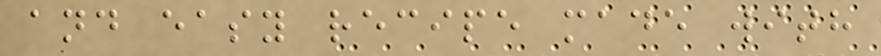and easy recipe made with
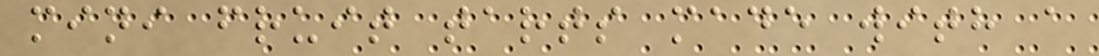mini fruit tarts made with a
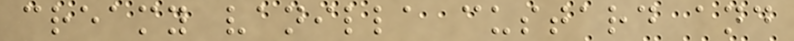creamy vanilla custard and
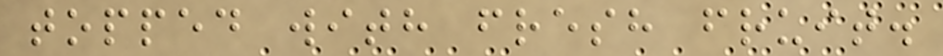topped with fresh fruit.
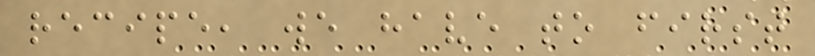recipe, we have to first
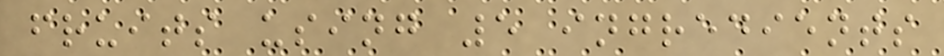fruits using 5 ingredients
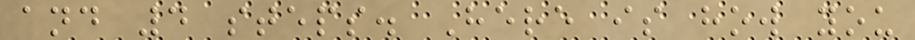and 4 steps. Here is how you
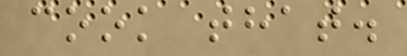cook that.
